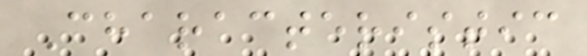Characteristic
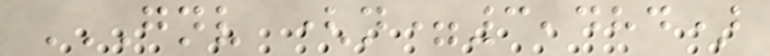GNV (N=3,484)
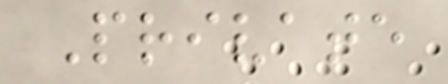Private
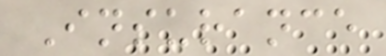Insurance
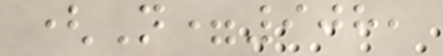(N=908,
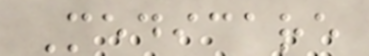Medicare
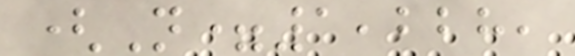(N=1,228,
